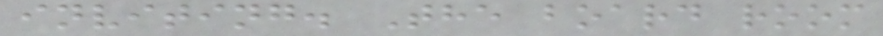inviting. The board room
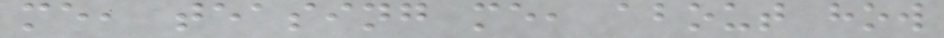me, teasing me, about how
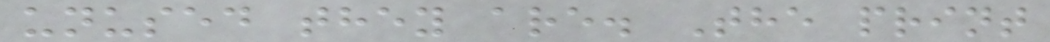unused they are. The print
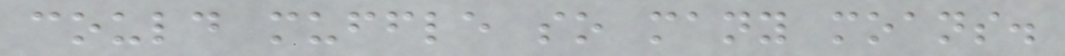could muffle so many moans.
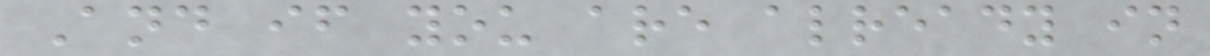And if you are already in
